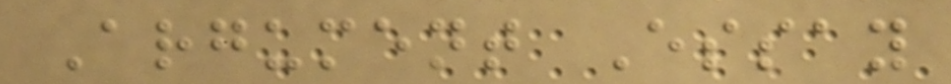Argument Essay
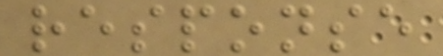response
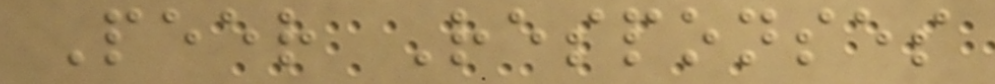Peer Responses
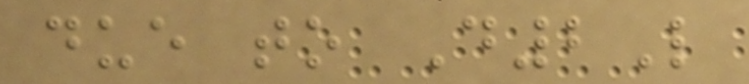due to D2L
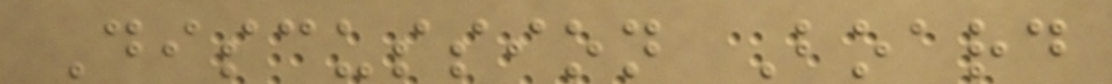Discussion Board
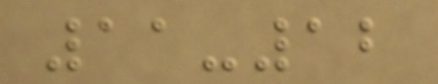11-12
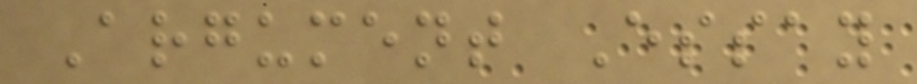Argument Essay
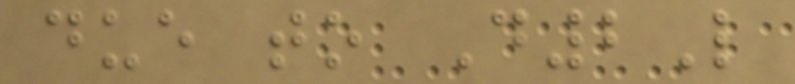due to D2L
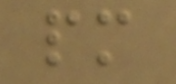pm
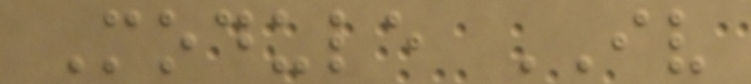Module IV
